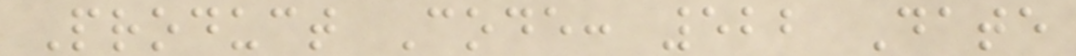Product Code: 522 Date
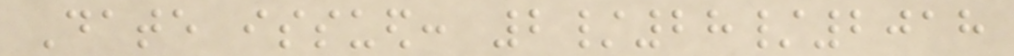Date issued: 2/28/2018
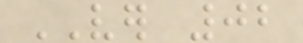VER 02
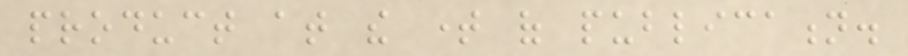product at the time of publication.
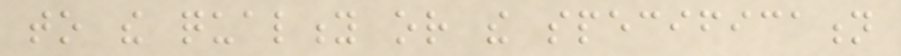to the quality or the specification
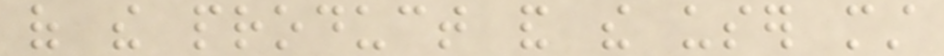of the product and the user must
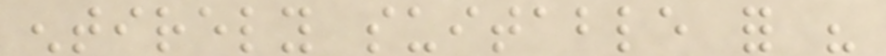entirely suitable for his
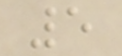5
